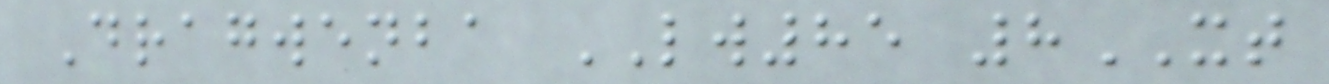Dragwenba LW85 8XT
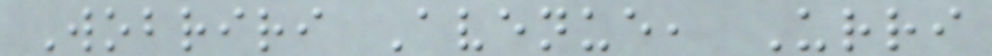Wobriri Avenue, Urri
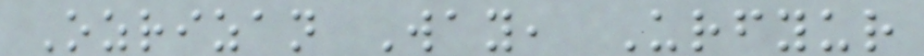Ozrizan Way, Urfyur
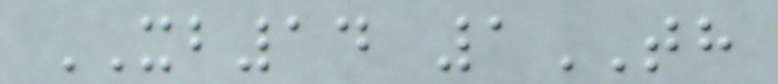XB14 1TH
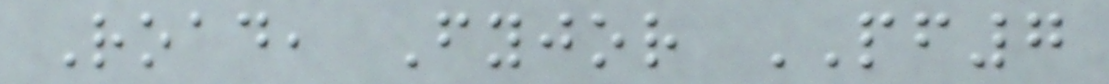Road, Fyjor PF7
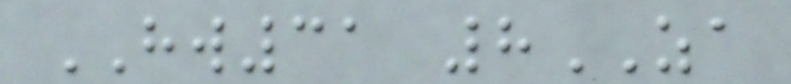HW31 8ZA
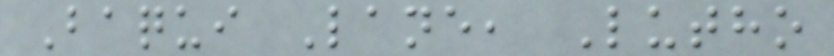Baqui Lane, Lutho
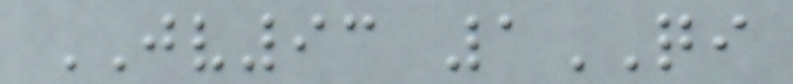JV93 1QI
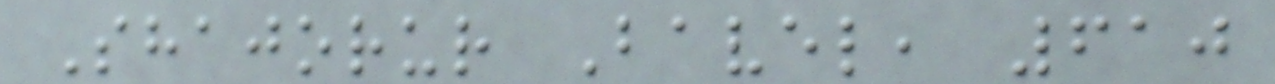Shajorur Bavel, 610
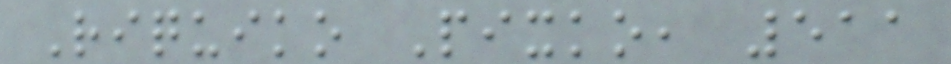Riquiko Pixko, 511
